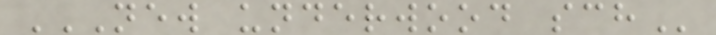NEW UNDERWOOD SCH
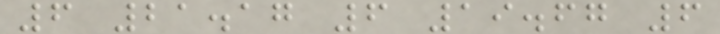6 21.17 6 19.67 6
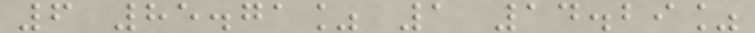6 85.71% 1 14.29%
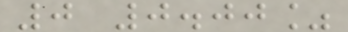0 0.00%
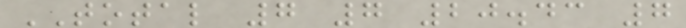TOTAL 7 7 20.43 7
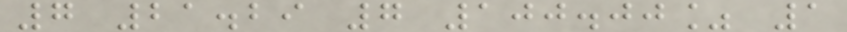7 21.29 7 100.00% 1
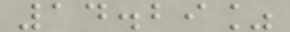14.29%
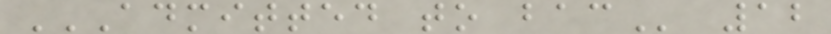ADMITTED TO BAC 12
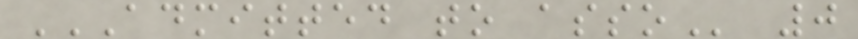ADMITTED TO ASSO 0
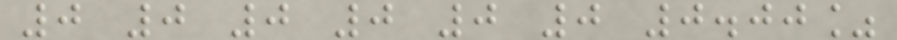0 0 0 0 0 0 0.00%
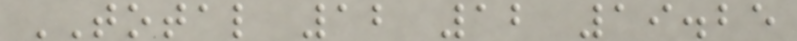TOTAL 12 12 19.25
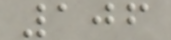106
